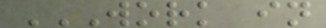WORK IN
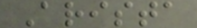Arista
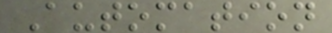Automation
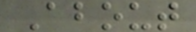About
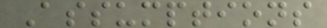Assumptions
